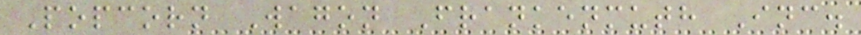Popcorn Wagon Frankenmuth Inc.
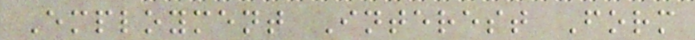Employment Interest Form
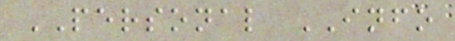PERSONAL INFO
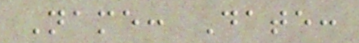Name: Date:
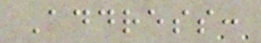Address:
